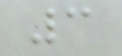3
